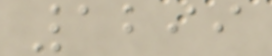1299
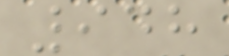948
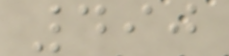490
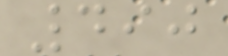490
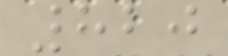820
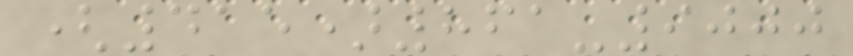(415)861-9000
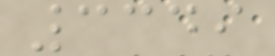3349
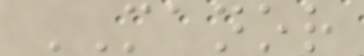MANOR
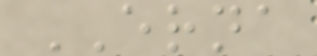ERNA
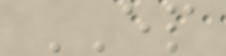EP
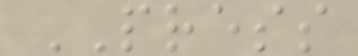PRESS
